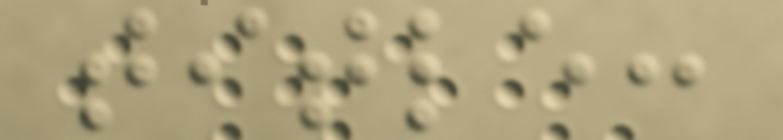title:
